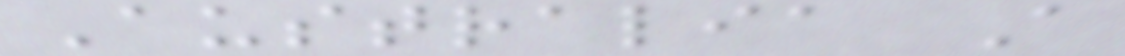Australia A
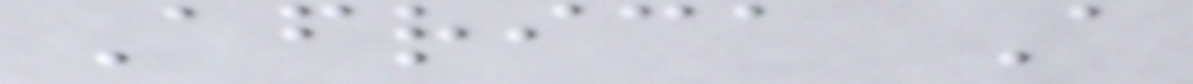Africa A
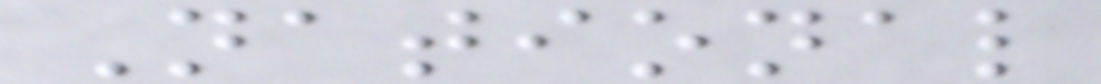National
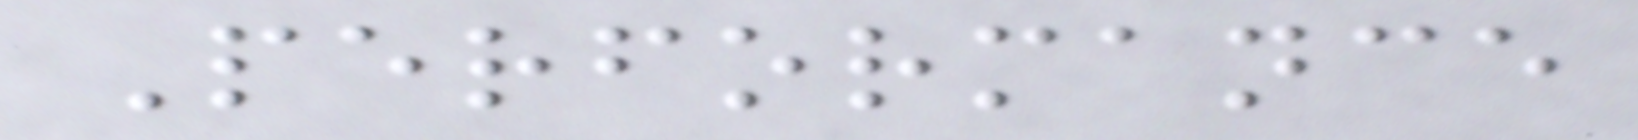Performance
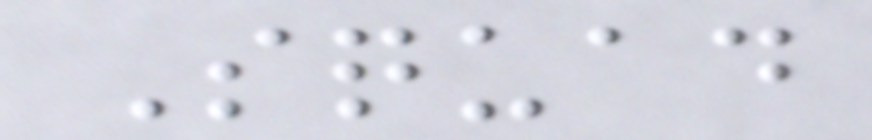Squad
